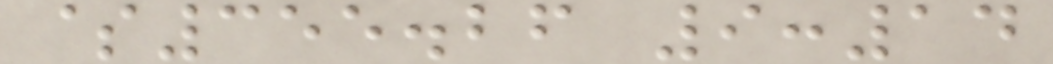$355.26 9:14
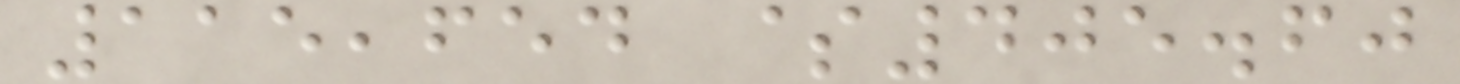115,654 $405.60
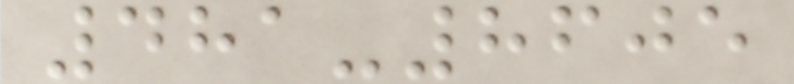481-8605
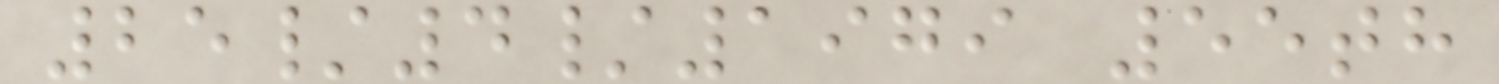25/4/1979 55th
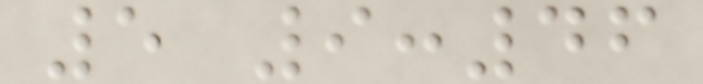5 9:46
